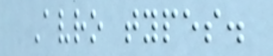Avro types.
